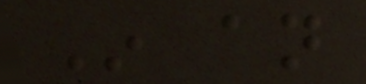In an
